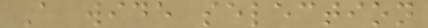A wide selection
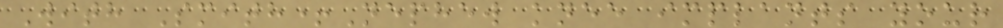With Smith+Nephew knee implants your
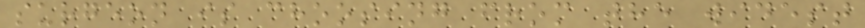surgeon is choosing from the widest
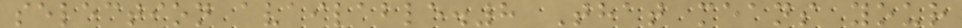selection available.8 That means your
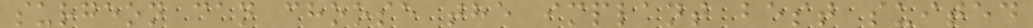surgeon can choose the implant best suited
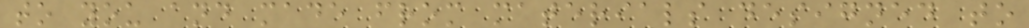to you and made from materials designed to
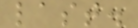last.
